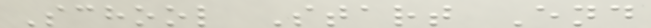School Start End
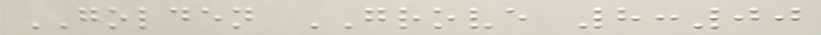GOLDEN GROVE 8:00
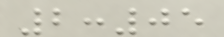2:05
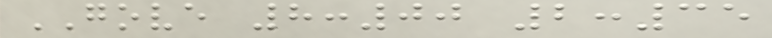GOVE 8:00 2:35
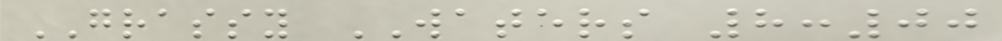GRASSY WATERS 8:00
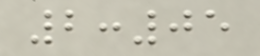2:05
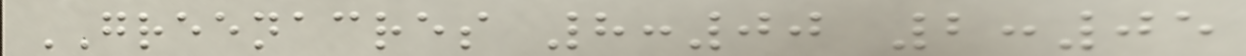GREENACRES 8:00 2:05
